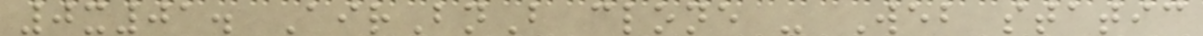0x01. AirBnB clone - Web static
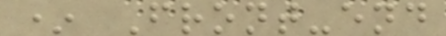* Front-end
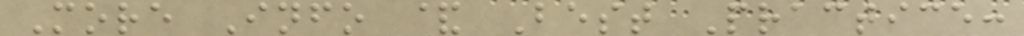More Info & Best Practice:
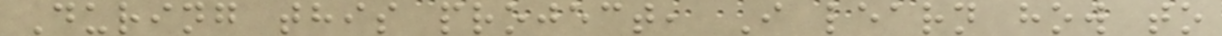During this project, I learn how to
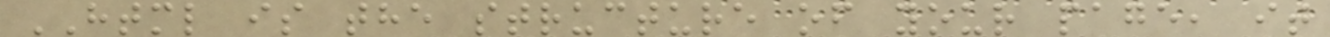HTML is the structure of your page, it
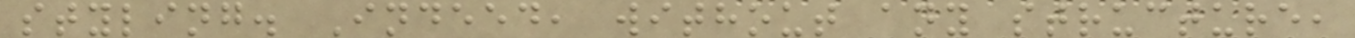styling. Indeed, without any structure,
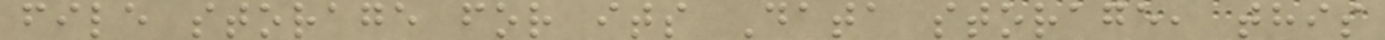file storage for its Data storage, this
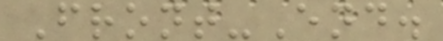Front-End.
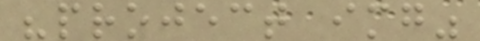"project img"
